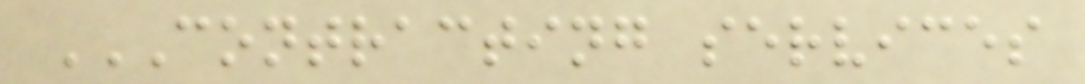CONTRACTING SERVICES
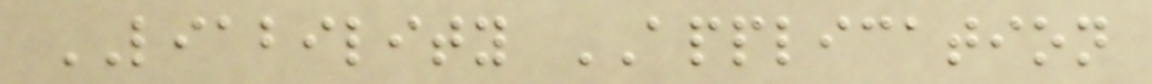LIABILITY APPLICATION
